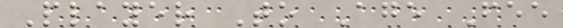Player To Age Fee
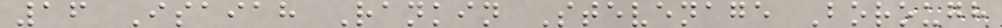16 Isaiah Rankin Stevenage Borough
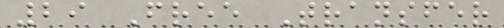29 Free Transfer
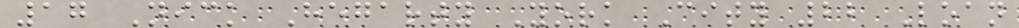17 Nick Hegarty York City 22 Loan
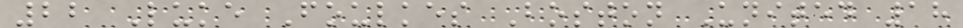22 Luke Foulkes Boston United 18
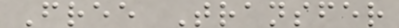Free Transfer
